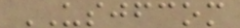USJFCOM
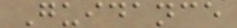Guidance
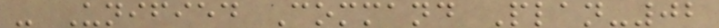- Unified Command Plan-02
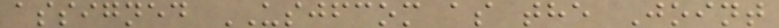assigned USJFCOM as the Joint
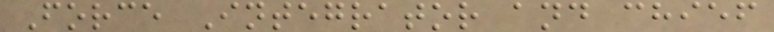Force Integrator and chief
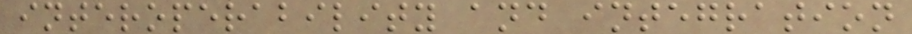interoperability and integration
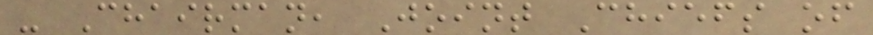- Chairman, Joint Chiefs of
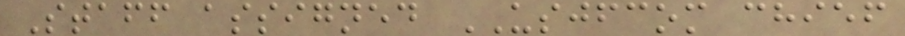Staff assigned USJFCOM chief
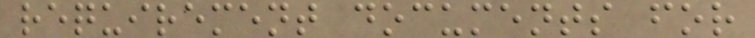requirement documents for
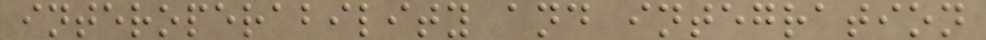interoperability and integration
